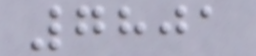7801
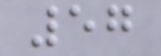57
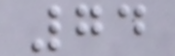74
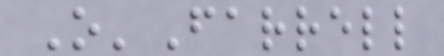O'Farrell
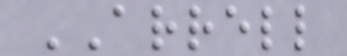ARRELL
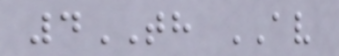4TH AV
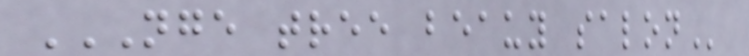NGE TREE BEAUY SALON
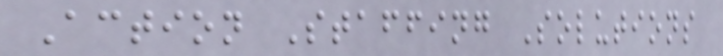Action Staffing Solutions
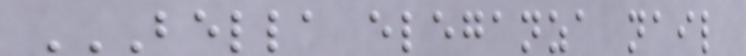BELLA ELEGANZA NAIL
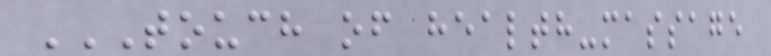TOUCH OF HEALTH-MASSAGE
